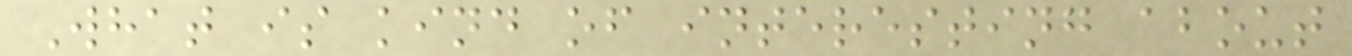What is kind of interesting about
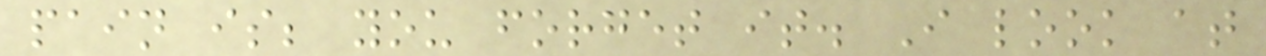pain is; you forget it. I look at
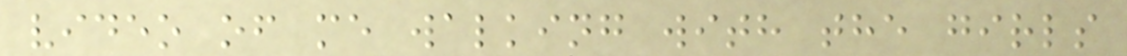video of me walking with the girls
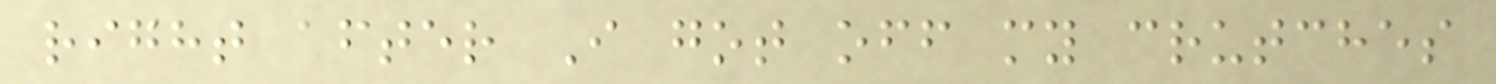right after I got off my crutches
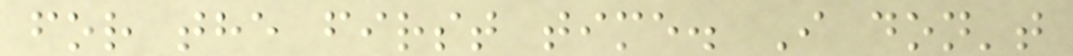for the first time. I don't
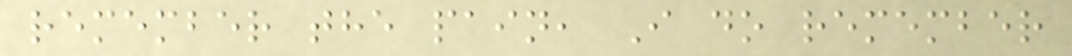remember the pain, I do remember
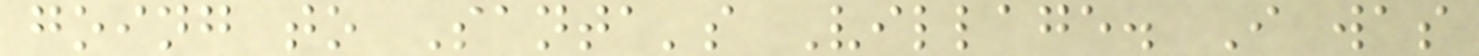going to Santa's Village. I was
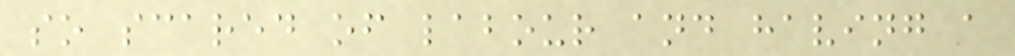so scared of labour and having a
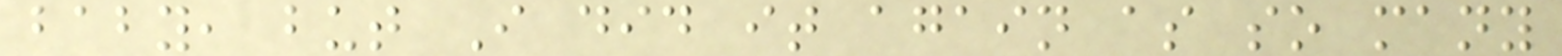baby, but I did it again as so many
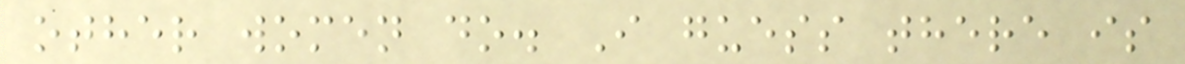other women do. I guess there is
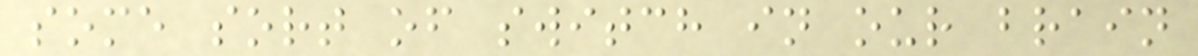some sort of switch in our brain
